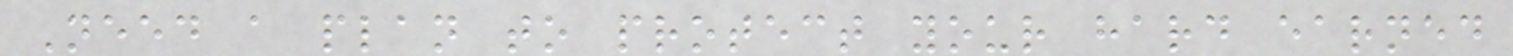Need a plan to protect your hard earned
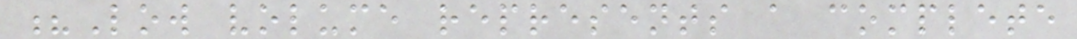?Low volume represents a complete
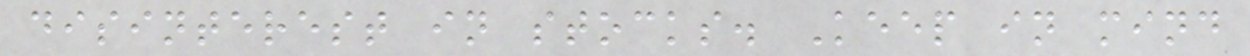disinterest in stocks. Keep in mind
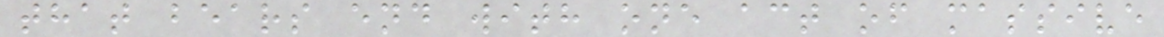that bears end with one act of massive
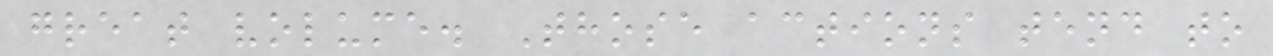great volume. Those actions tend to
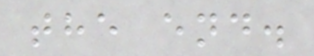the end.
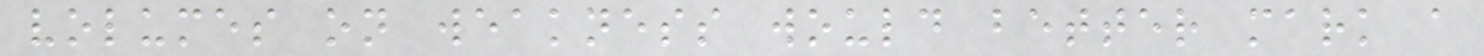volumes on weakness would better mark a
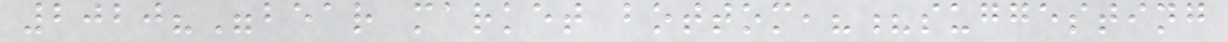2020?"bear market bottom,??suggesting
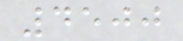4500
